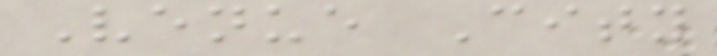Venue City
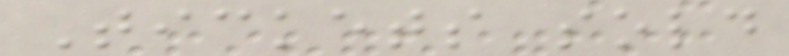Tickets sold
